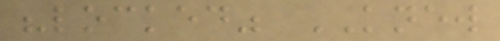"locked" KNEW
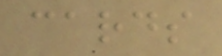cards
